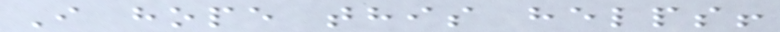I hope this helps!
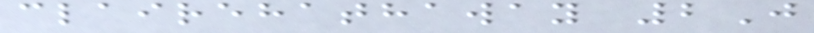clairehathaway 2J
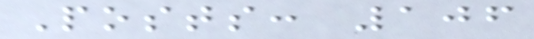Posts: 106
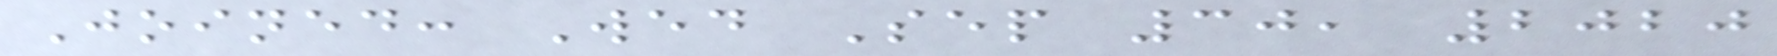Joined: Wed Sep 30, 2020
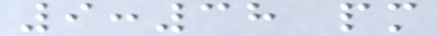9:38 pm
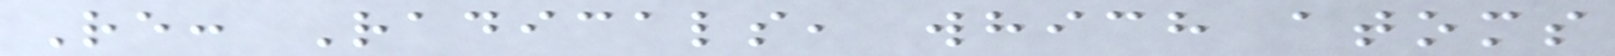Re: Radicals, which atoms
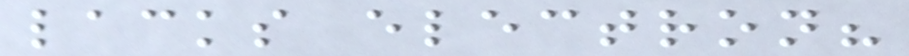lacks electron?
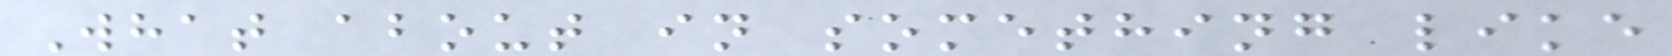What about in something like
